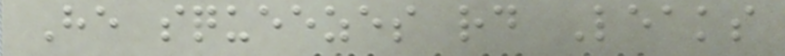He squeezes rd Leaks
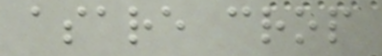asare crop
